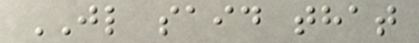JL said that
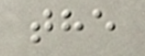the
